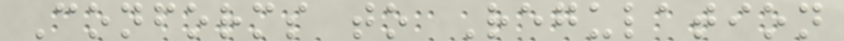Conforms to Regulation
